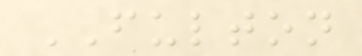FULTON
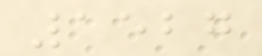1527
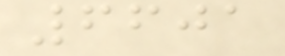6601
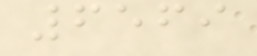6569
